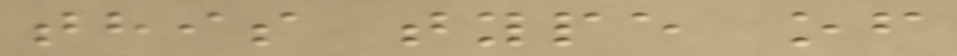this type of
